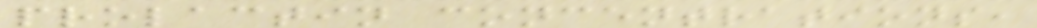prolactin concentrations,
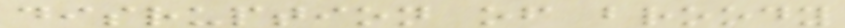disruption of broody
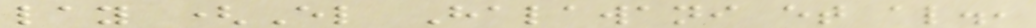lay (El Halawani et al.,
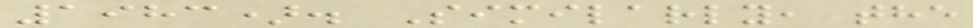1983). Similarly, the
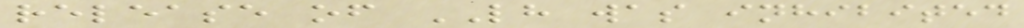release of LH was inhibited
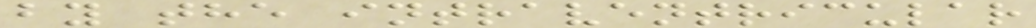by the intraventricular
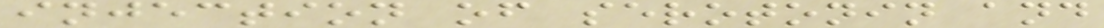injection of serotonin and
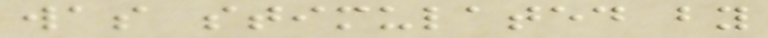was stimulated by
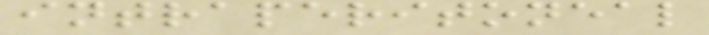intraperitoneal
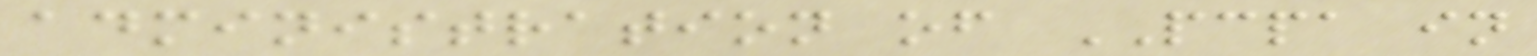administration of PCPA in
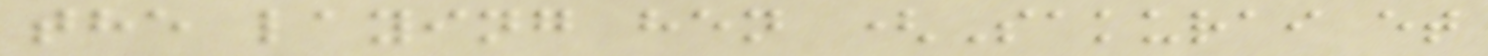the laying hen (Sakurai et
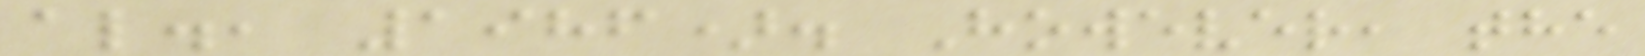al., 1986). However, the
